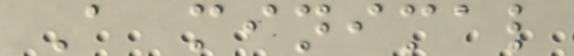A minimal
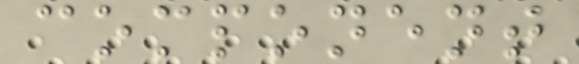component
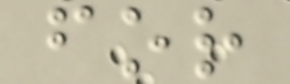for
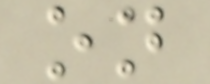on
